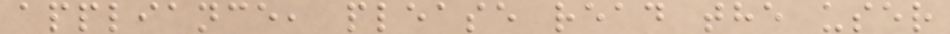appliance, please read the user
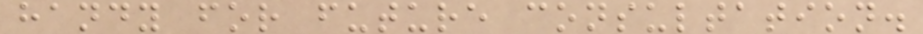handy for future consultation.
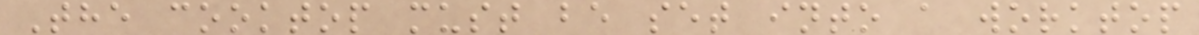The cooktop must be set into a worktop
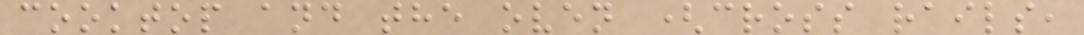cooktop and the oven (cross rails,
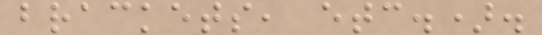brackets, etc.).
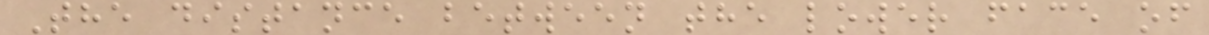The distance between the lower face of
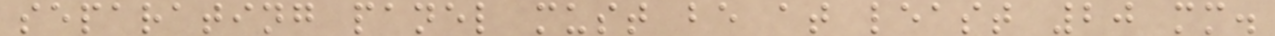separating panel must be at least 20 mm.
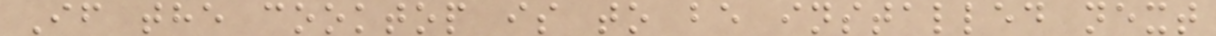If the cooktop is to be installed next
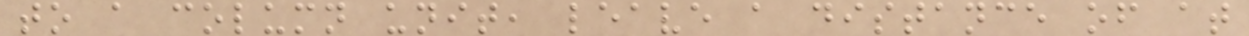to a column unit, leave a distance of at
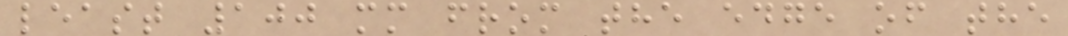least 100 mm from the edge of the
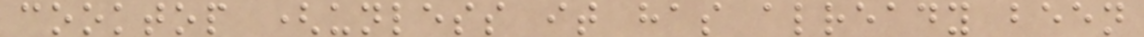cooktop (unless it has already been
